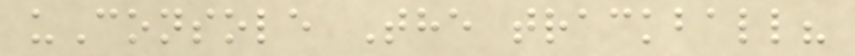uConsole The trackball?
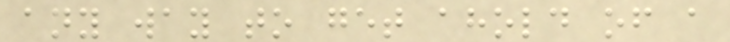any way to get ahold of a
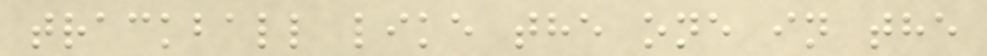trackball like the one in the
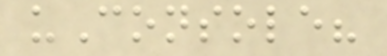uConsole?
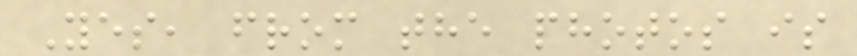Yes, from the photos is
